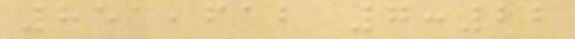851,612 7:22
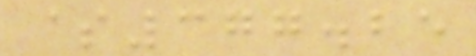$377.25
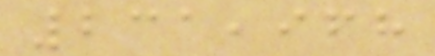231,968
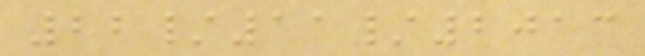22/11/2013
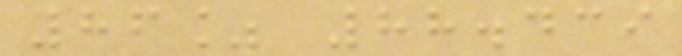86% 88.439
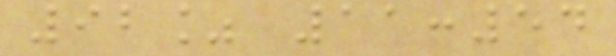92% 11:54
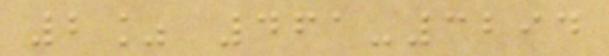2% 461-3294
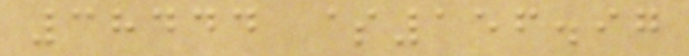38444 $156.97
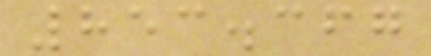853.367
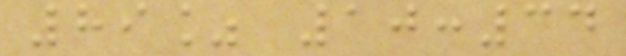89% 10:34
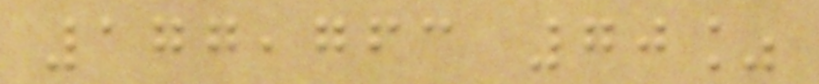177,763 70%
